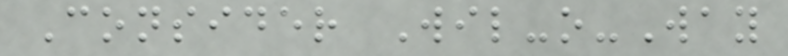Consider Wil-o-Way
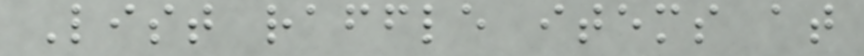List raffle items at
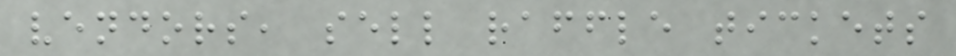vendors, sell raffle tickets
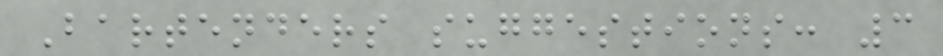Bartenders suggestions: 3
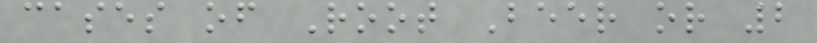cases of Root Beer or 2
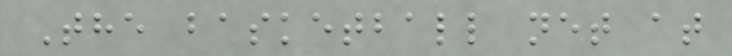The basketball net at
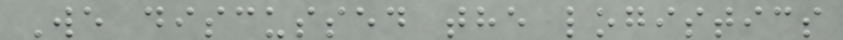We discussed the logistics
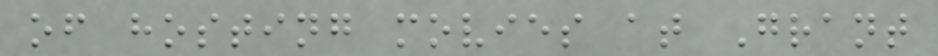of hosting movies at Grant
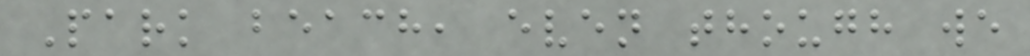Park beach, even though we
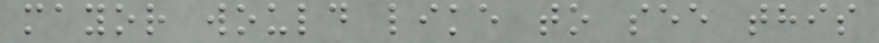mayor would like to see this
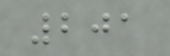201
